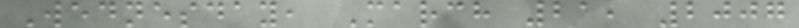Wednesday, March 21, 2007
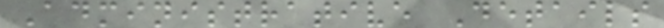Administrative Details
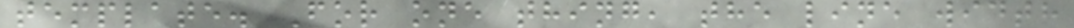template. For one thing, the line width
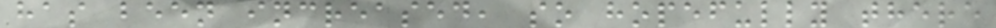has been increased, so hopefully there
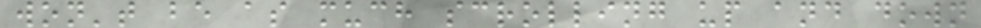won't be as much scrolling up and down
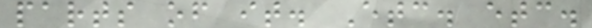parts of it. Etc. etc.
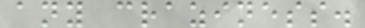any craziness.
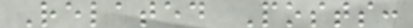Related Posts:
